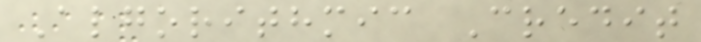Algorithmic Credit
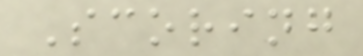Scoring
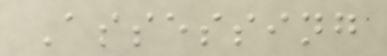Assessing
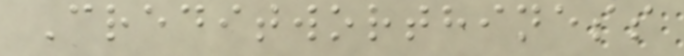Creditworthiness
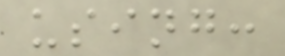using:
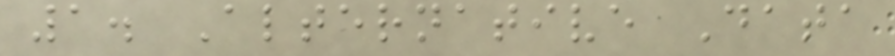1. Alternative Data
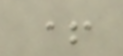+
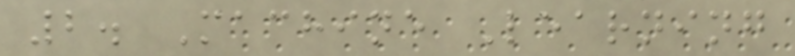2. Machine Learning
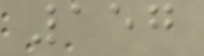157
